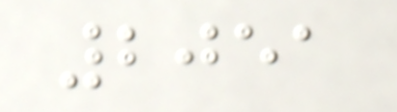2051
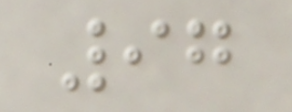97
